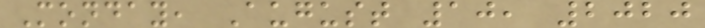Monday, August 10, 2020
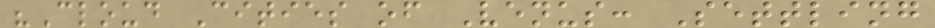"Cloud Cities of Venus: Settling
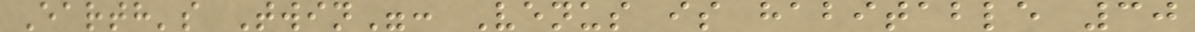Earth's Twin": Venus is habitable 30
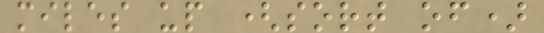miles up (sort of)
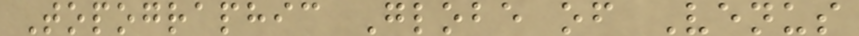Topographic Globe of Venus
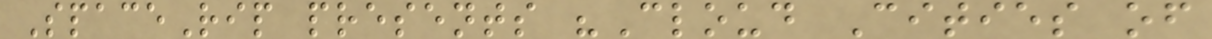SpaceRip presents "Cloud Cities of
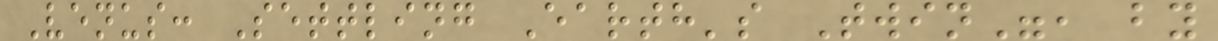Venus: Settling Earth's Twin", by
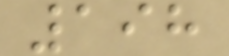198
